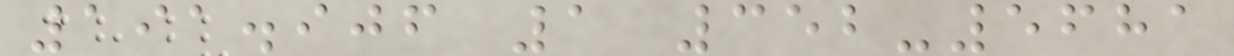191.906 1 352-5681
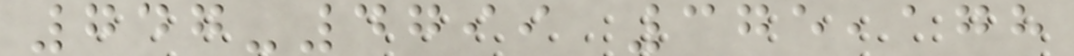747-4799 375,178
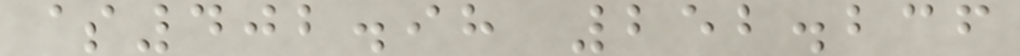$402.98 252.236
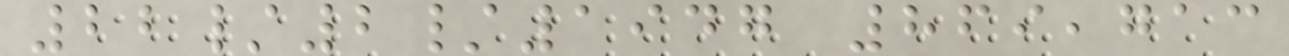22/2/1947 869,713
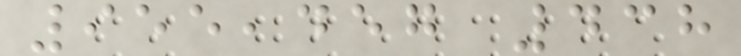955,457 438
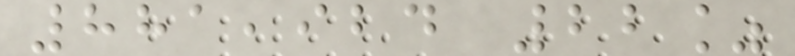881,924 22%
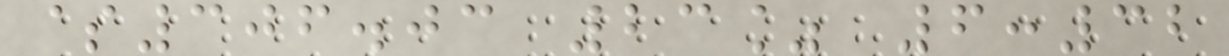$306.03 23% 6:32
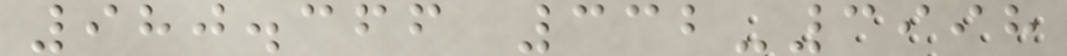980.366 332-3998
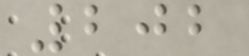202
